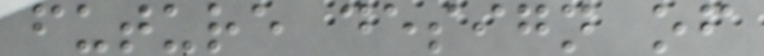future design of
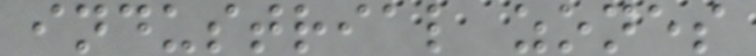industrial zones
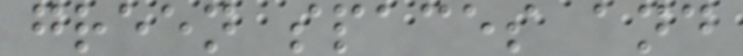green spaces and
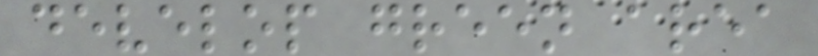develop green area
